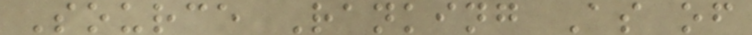Source Ranking As of
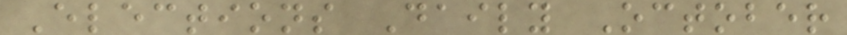Elections Daily October
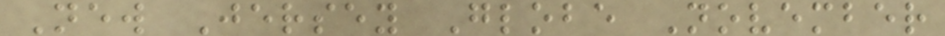New Jersey Globe November
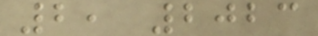2, 2023
